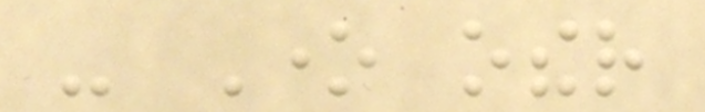- One other
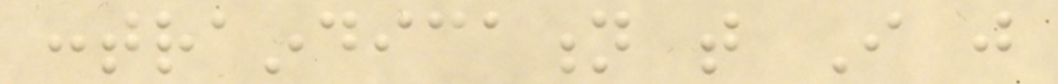contraindication that I just
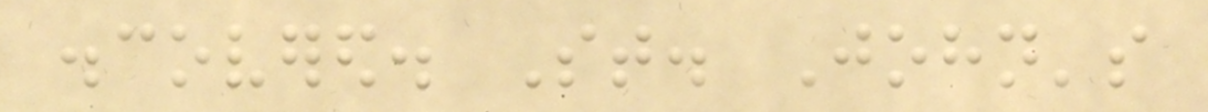discovered. St. John's
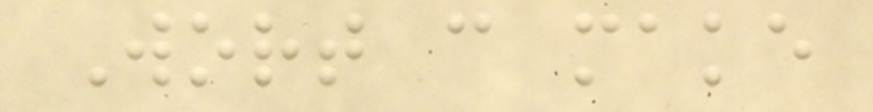Wort can make
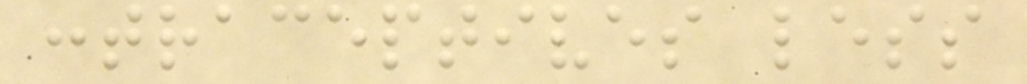contraceptives less
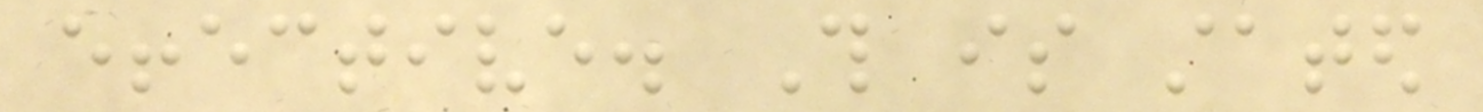effective. This is stated
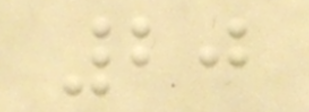20
